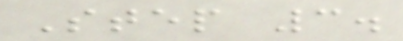Step 3.
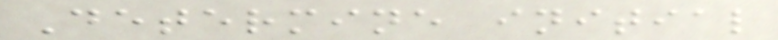Determine initial
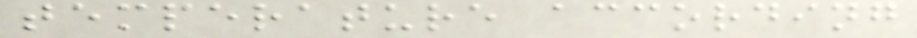temperature according
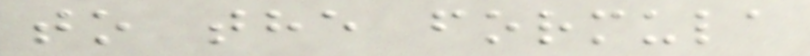to the formula
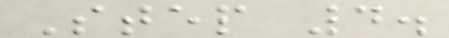Step 4.
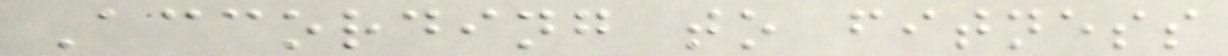According to fitness
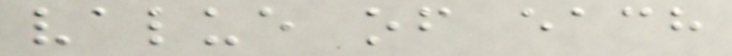value of each
